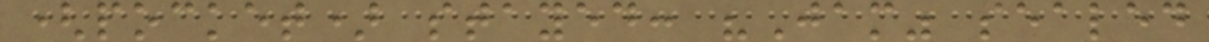(pocket) stayed: "Jam" sealed
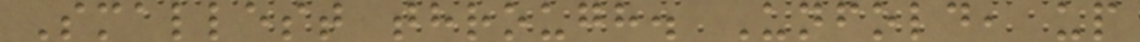Smallest through. Unfold, up
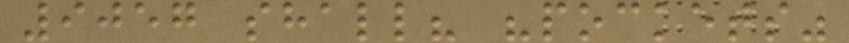9057 shall? "pockets"
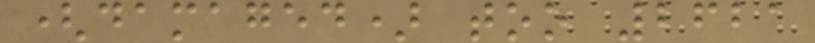(damaged) too 2621
